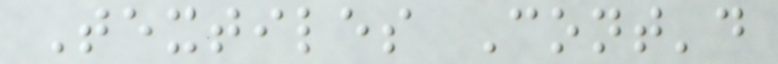Textiles Cont'd
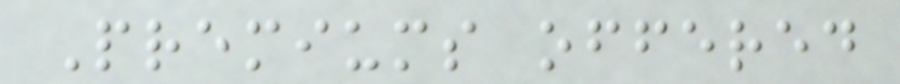Premiums offered
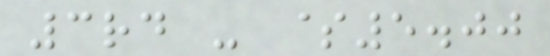3rd - $5.00
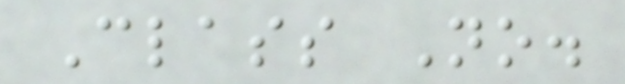Class No.
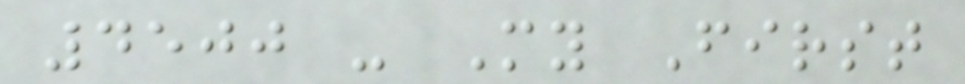4500 - My First
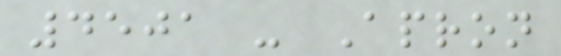4501 - Apron
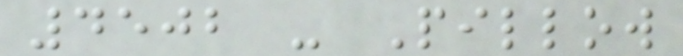4502 - Pillow
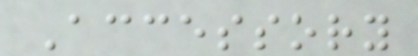Accessory
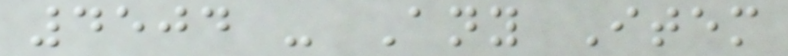4504 - Any Item
